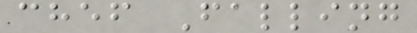chef Falling
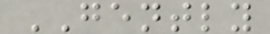GENTLY
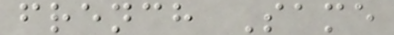french Same
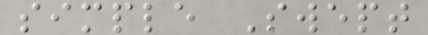simple Swept
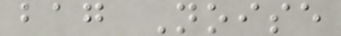bag Noise
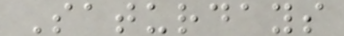Saturdays
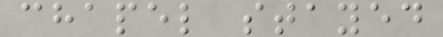chapel stayed
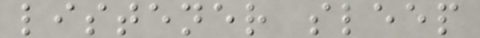listener sleep
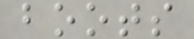boots
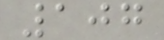107
